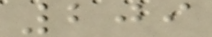209
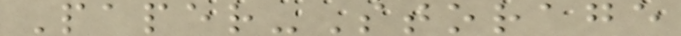Paper-Storage
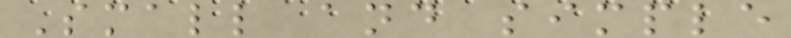Small and simple
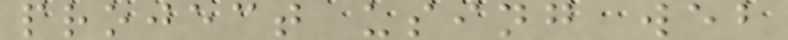project using web
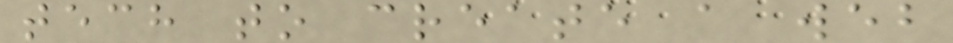tech to create a web
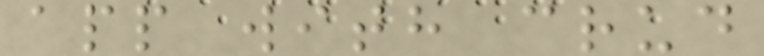app with crud
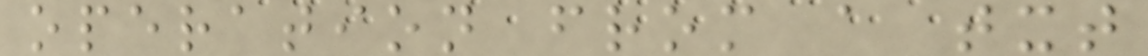operation from a txt
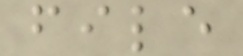file
